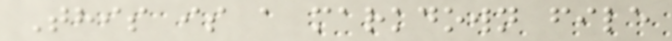This is a markdown file
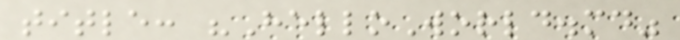title: "HelloWorld.md"
